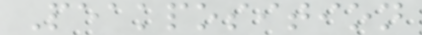Peakposition
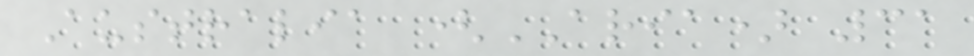Australia (ARIA) 31
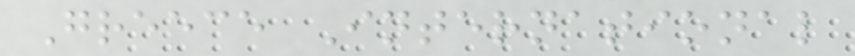Greece International
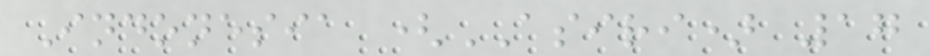Indonesia (ASIRI) 17
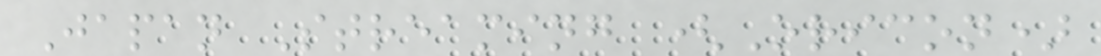Japan Streaming (Oricon)
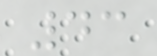43
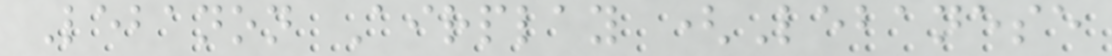Lebanon Airplay (Lebanese
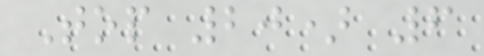Top 20) 6
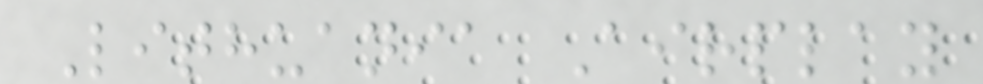Lithuania Airplay
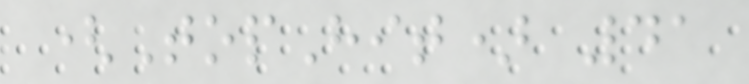(TopHit) 41
